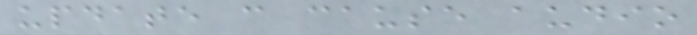update can cause audio
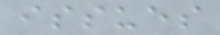issues
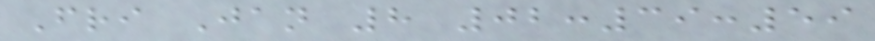Fri Jan 8 02:39:59
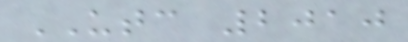UTC 2010
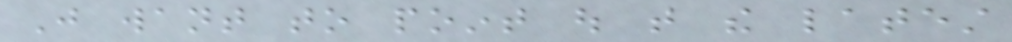Just want to point out that the latest
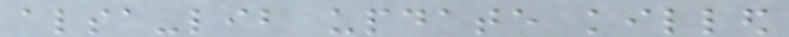alsa-lib update killed
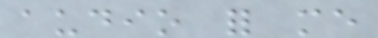audio for me
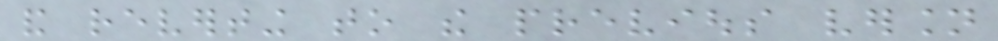and reverting to the previous version
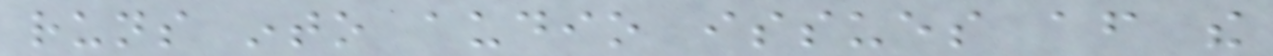runs into audio issues after the
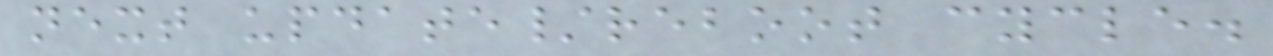next update/reboot cycle.
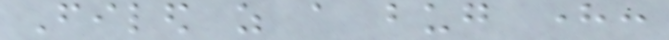Filed as a bug here:
